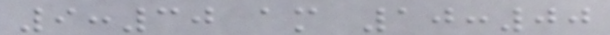9:30 am 10:00
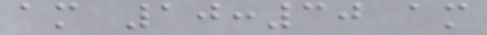am 10:30 am
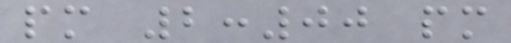pm 2:00 pm
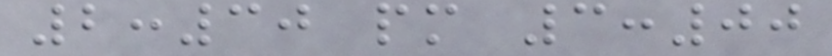2:30 pm 3:00
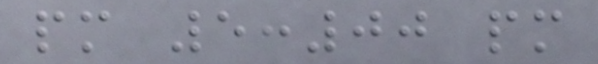pm 5:00 pm
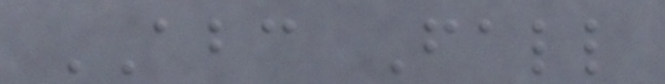ABC Fall
